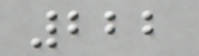222
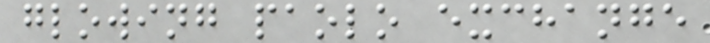glowing paolo exchange
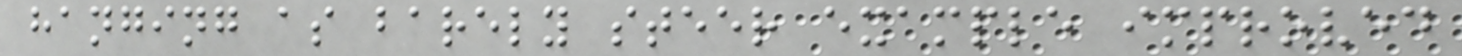hanging as barely steer example improved
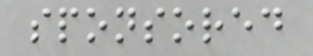sponsored
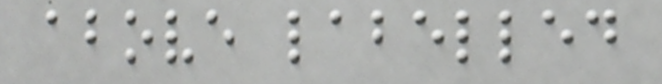above labelled
